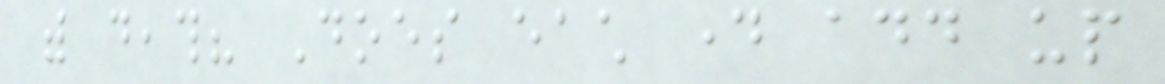with death? Does each day add up
